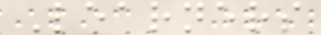Learners
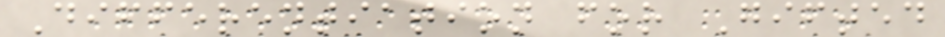Differentiation for Gifted
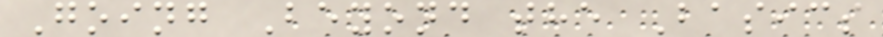Going Beyond the Basics
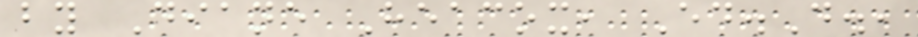by Diane Heacox, Ed.D.,
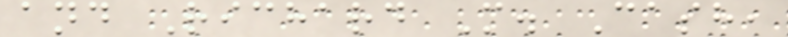and Richard M. Cash,
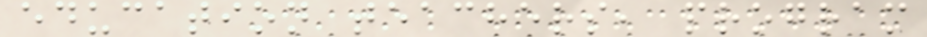education teachers, program
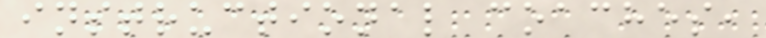instructional coaches,
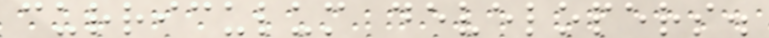curriculum developers.
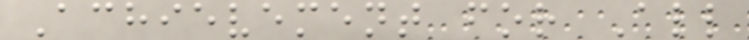Achievement for All
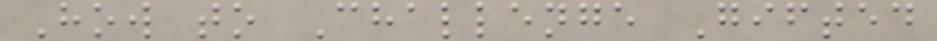How to Challenge Gifted
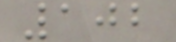102
